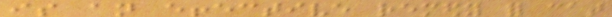is an effective remedy for cat
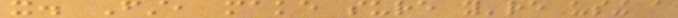it. First, make sure you're using a
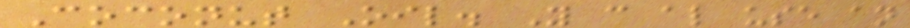Coconut Oil. You can also use an
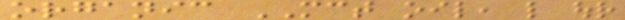organic MCT oil, like our
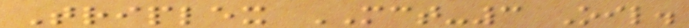Triplex MCT-3 Oil.
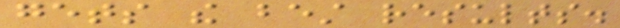gets the best results.
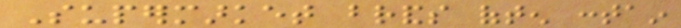Supermarket brands often contain
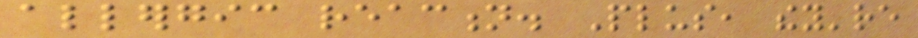allergic reaction. Plus, they're
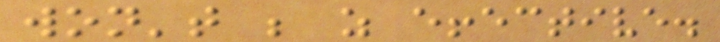won't be as effective.
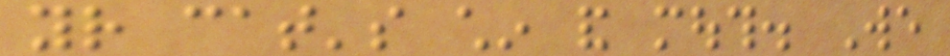your cat's chin and mouth. We
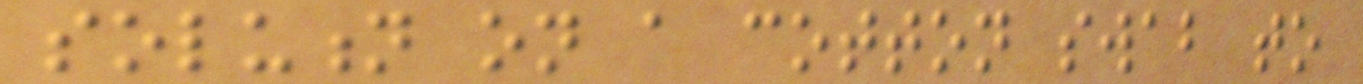solution on a cotton swab to
